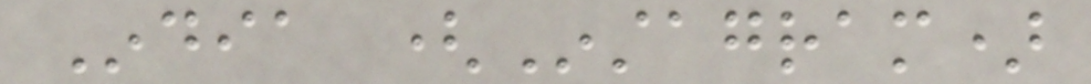India (Instagram)
